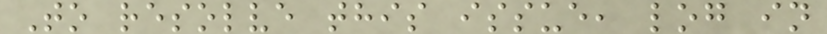To resolve this issue, log in
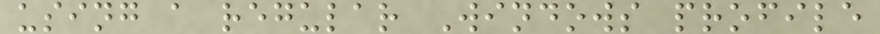using a regular Windows profile
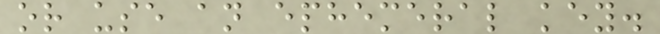or use an ephemeral key.
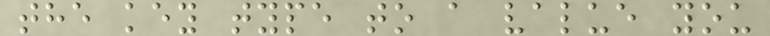the key type to a value you
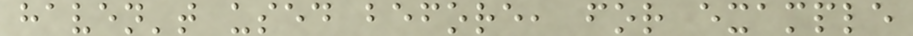haven't used before, for example
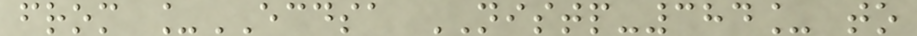from _ECDSA NISTP-384_ to
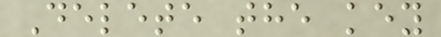Delete the key
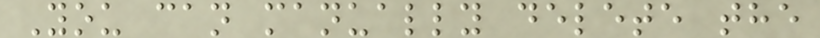You can manually delete the
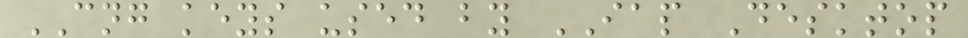CNG keys used by IAP Desktop
